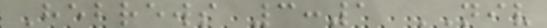Hebrews 3:1 NIV
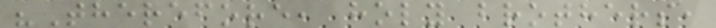"Therefore, holy brothers,
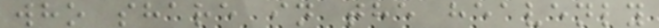who share in the heavenly
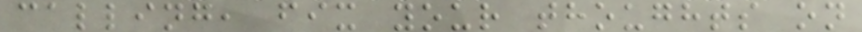calling, fix your thoughts on
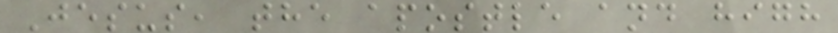Jesus, the apostle and high
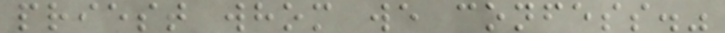priest whom we confess."
